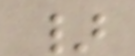}
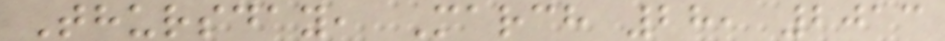Thursday, March 28, 2013
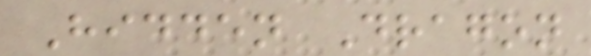Hidden Dragon
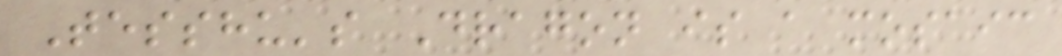Tesshu's Dragon is a mosaic
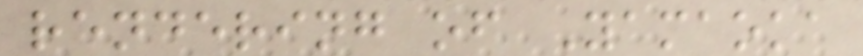rendering of Yamaoka
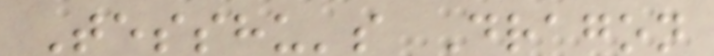Tesshu's Dragon
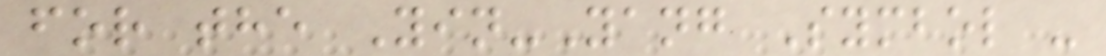for the Yin-Yang Symbol -
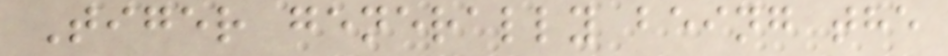Tiger generally being the
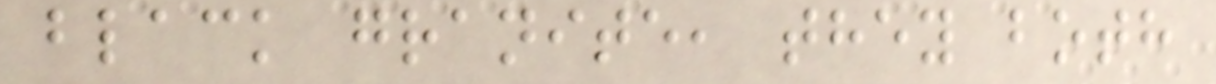black granite, they both
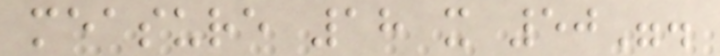measure 18 x 50".
